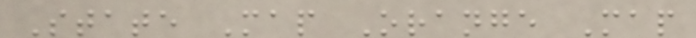State Map Orange Map
